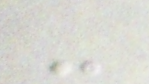-
